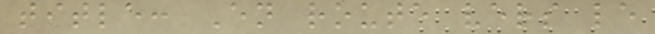title: En route vers le
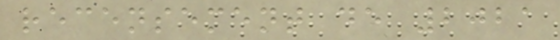recensement de 2021
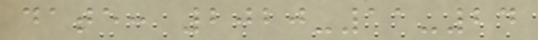date: 2020-11-24
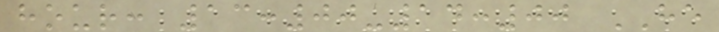hour: 13:00-14:00 HE
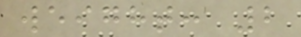weight: 2
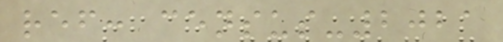ref: census-2021
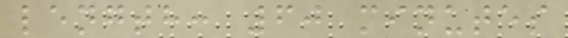length: 60 minutes
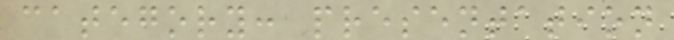category: presentation
